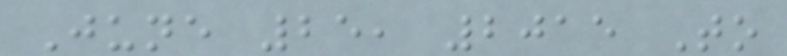June 25, 2015 To
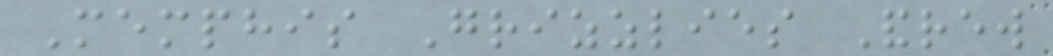Memphis Grizzlies Andrew
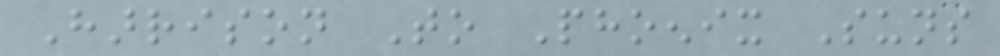Harrison To Phoenix Suns
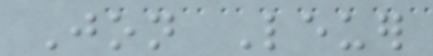Jon Leuer
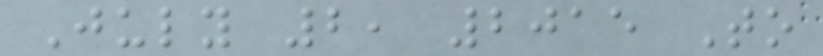July 2, 2015 To
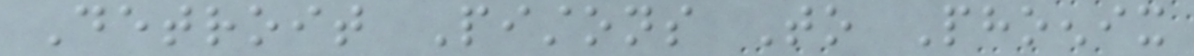Detroit Pistons To Phoenix
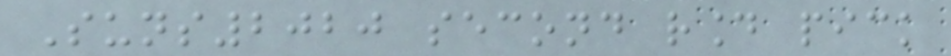Suns2020 second round pick
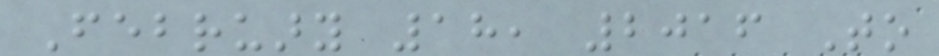February 18, 2016 To
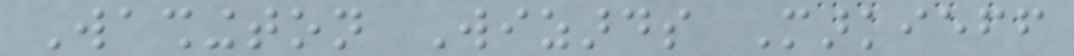Washington Wizards Markieff
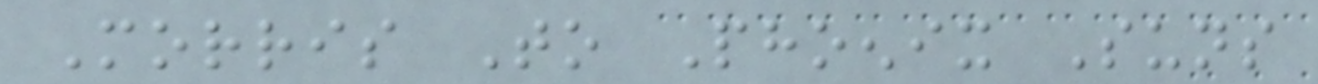Morris To Phoenix Suns
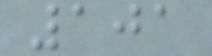101
